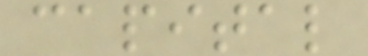capital
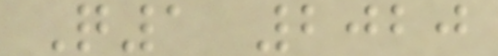Q1 2020
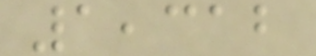1,312
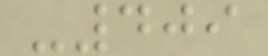-409
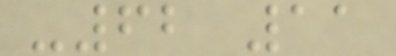-62 11
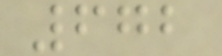672
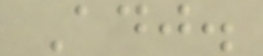Adj.
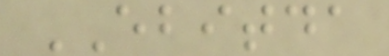EBITDA
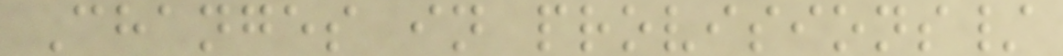Changes in provisions/
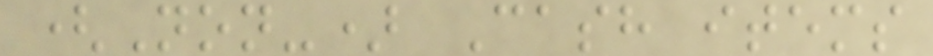(Non-) Cash items
